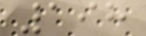198
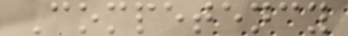Competency
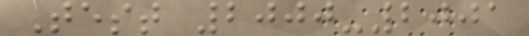Test 2000-2001
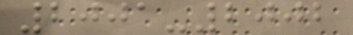2001-2002
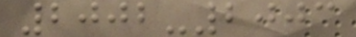2002-2003
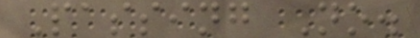Passing No.
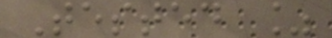Tested %
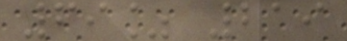69% 219
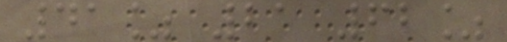41% 21 62%
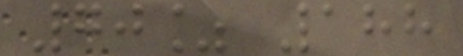70% 188
